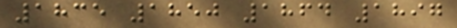1835 1850 1864 1897
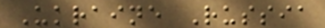Ukraine Russia
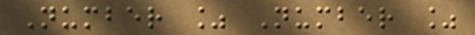Number % Number %
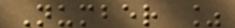Number %
